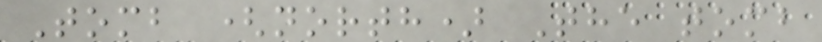Tomb (north) The tomb
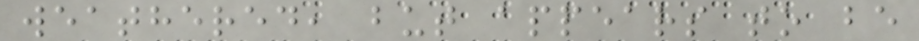weathered, but appears to be
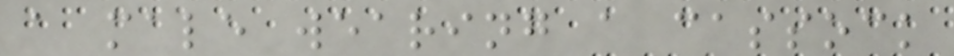a male wearing a cassock
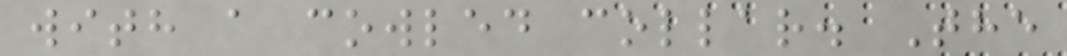with a cowled collar. The
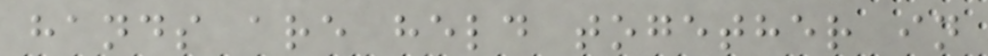hands are held together in
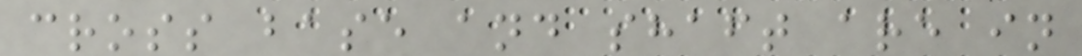cross base and shaft are in
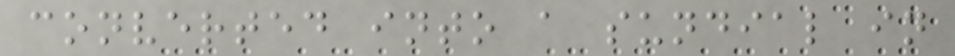converted into a sundial in
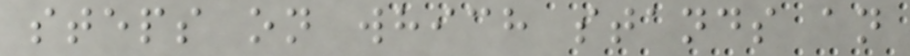steps on which stands an
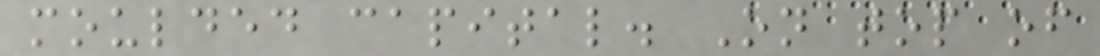moulded capital. On top of
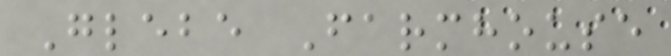Glebe Farmhouse
